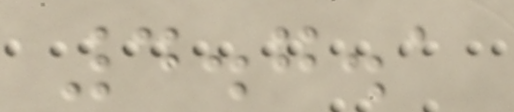4.7.1
